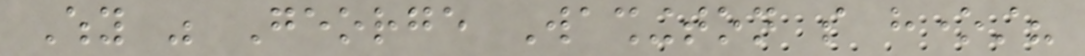Why was George Washington so honest?
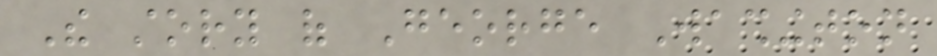The story of George Washington
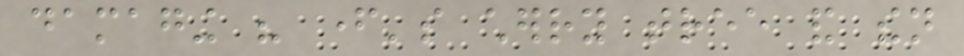damaging his father's cherry tree and then
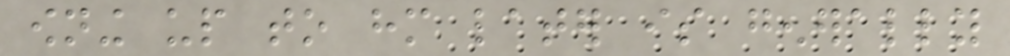owning up to him later is generally
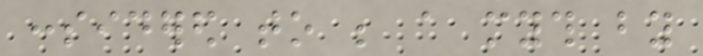considered to be a myth by
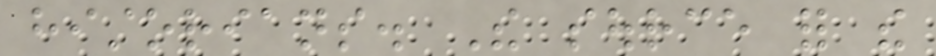historians. The source for the
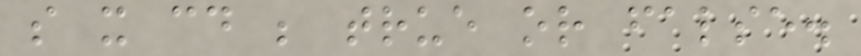so it could be true or false.
